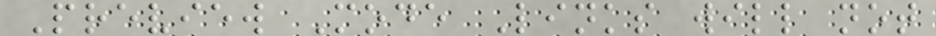Preview Mode Links will not
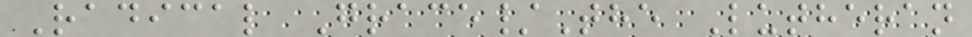Radical Grace/The Lutheran
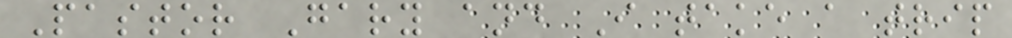Pastor Gary and I take a trip
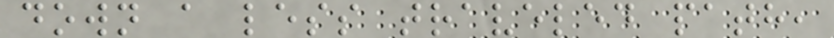down a less traveled path,
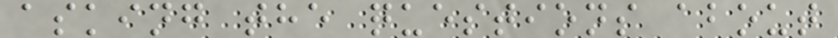asking the questions about
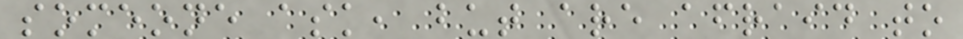someone ask, but are afraid to
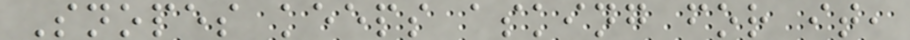Snopes keeps asking for it,
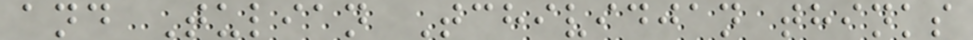and Tulian Tchividjan thinks
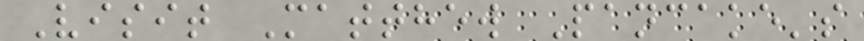Visit Matthew Pancake's
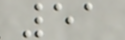51
